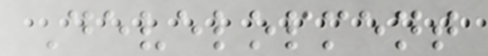Development
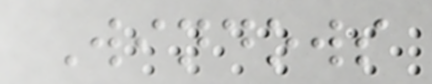Windows
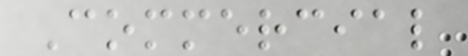Commercial
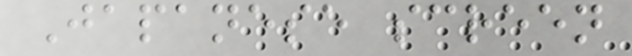Japanese screen
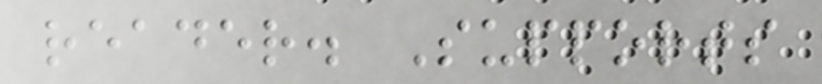reader. Supports
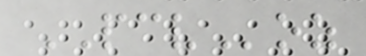PCVoz
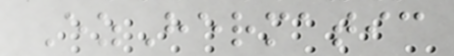EzHermatic
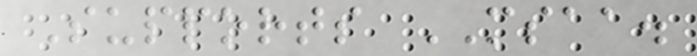Supports MSAA.
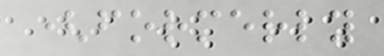(formerly
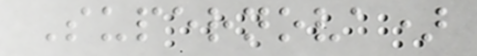Supernova)
